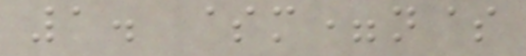1. $m=n$
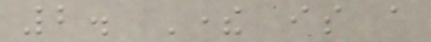2. There is a
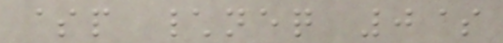$p \neq 0$
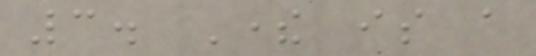3. There is a
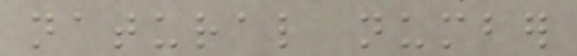natural number
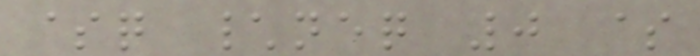$q \neq 0 $
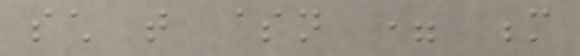such that $n = m
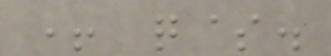+ q$.
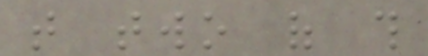that two of this
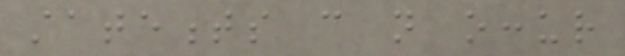statements can not occur
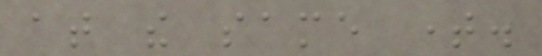at the same time.
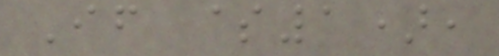If $1),
